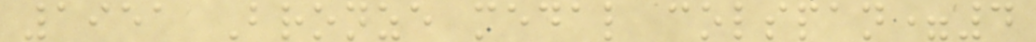1951 Bronze medal colspan=4
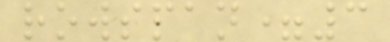rowspan=3
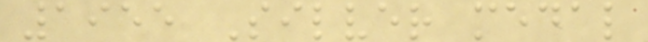1955 Silver medal
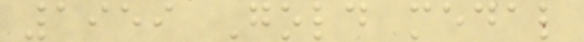1959 Gold medal
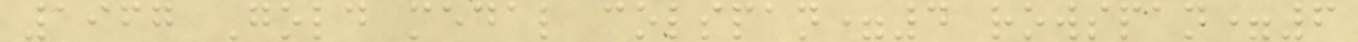1967 Gold medal colspan=4 rowspan=6
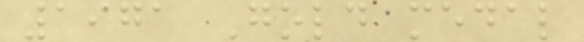1971 Gold medal
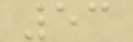53
